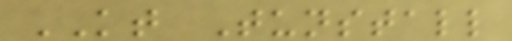KT Tunstall
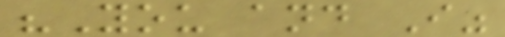"You and I"
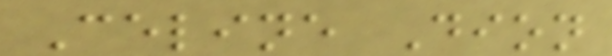Celine Dion
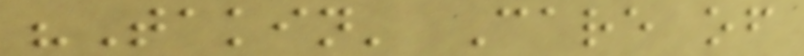"Takin' Care of
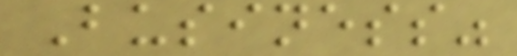Business"
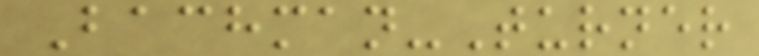Bachman-Turner
